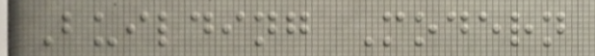Building Modern
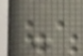-
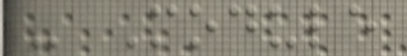- Module
